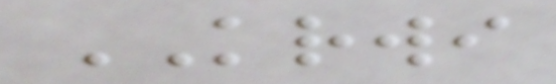KRWI
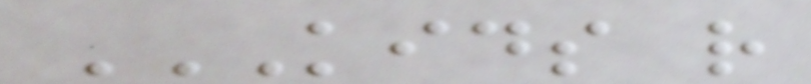KIDS R
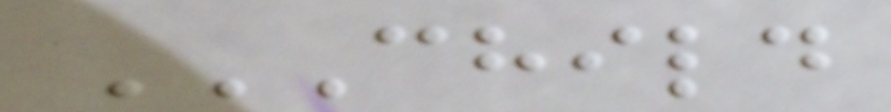CHILD
